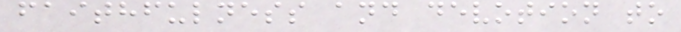faithfulness and devotion to
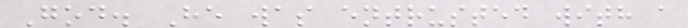God. He was entrusted with a
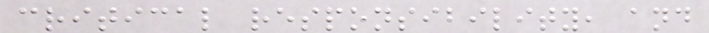critical responsibility, and
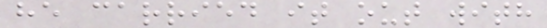he carried it out with
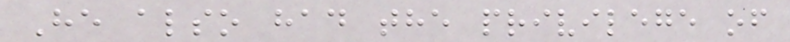He also had the privilege of
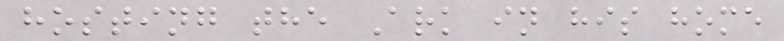hosting the Ark in his home
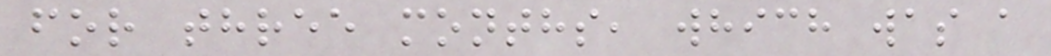for three months, which was a
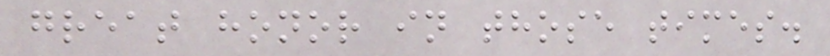great honor in those times.
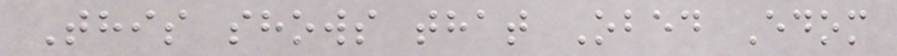This shows that Obed Edom
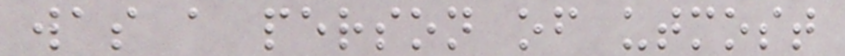was a person of utmost
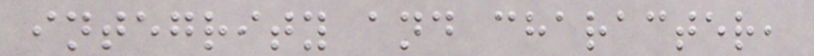integrity and character,
